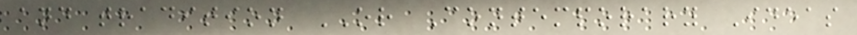and tradition OR Contemporary Ideas
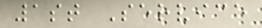1st Service
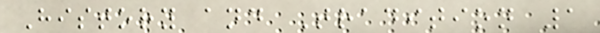History and Tradition 1
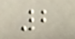2
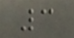3
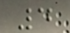4
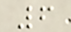6
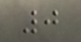0
